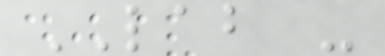LAB -
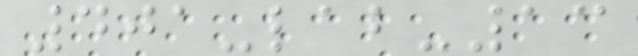401-lab-13
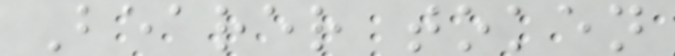Bearer token
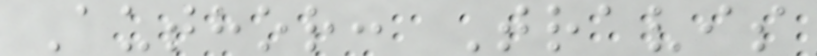Author: Travis
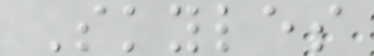Skyles
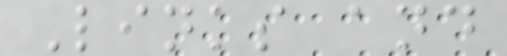Links and
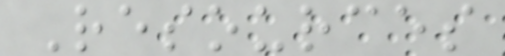Resources
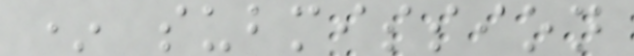* submission
